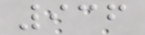936
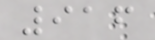916
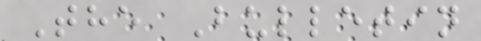The Bulletin
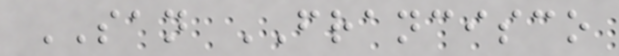SAN FRANCISCO
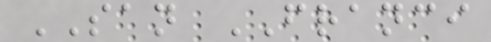SAN FRANCI
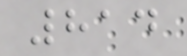814
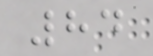84
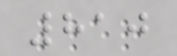810
